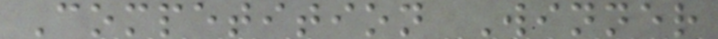Competition Winner
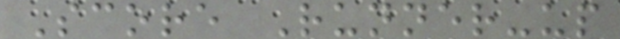Score Runner-up
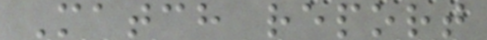Match report
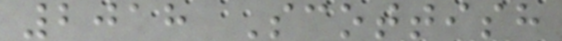2018 Scottish
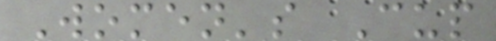Women's Cup
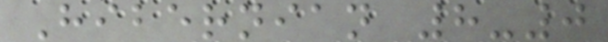Hibernian 8-0
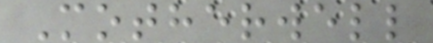Motherwell
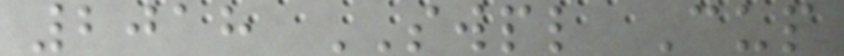2018 SWPL Cup
